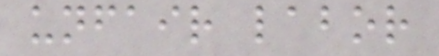unfair labor
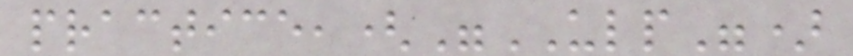practice,("ULP")
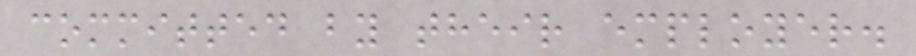committed by their employer.
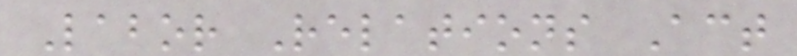Labor Relations Act
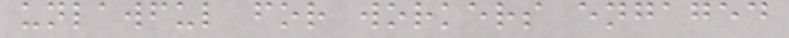unlawful for workers engaged
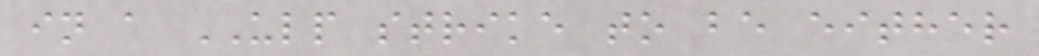in a ULP strike to be either
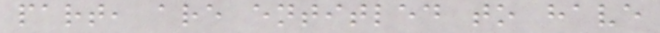part, are entitled to have
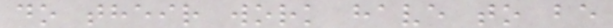do their work have to be
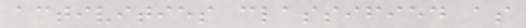activities classified as
